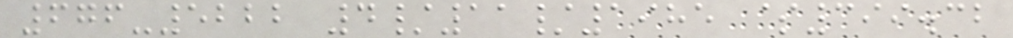676-5222 4/11/1985 $399.32
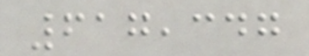617,347
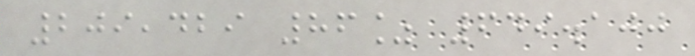209,429 86% 649.100
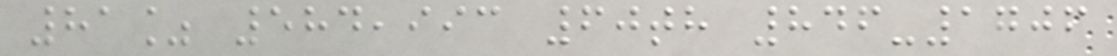81% 584,993 60th 846-1706
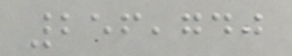256,740
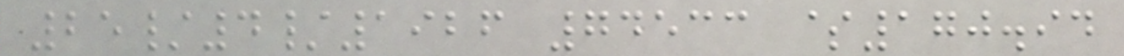25/4/1926 74533 $170.94
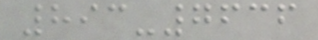893-7636
